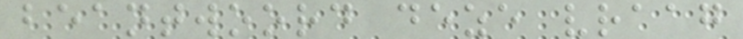beantwoord deze vraag
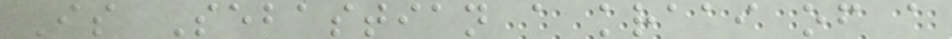Is Sebastian a kraai of a
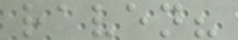raven?
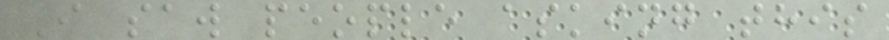I saw people asking this
